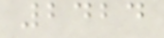2424
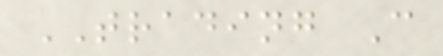TRADING C
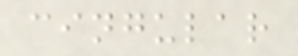cingular
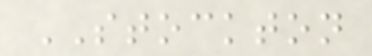STOCKTON
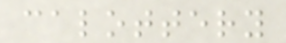calottery
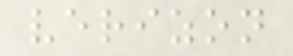verizon
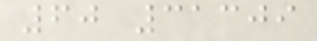60 31309
